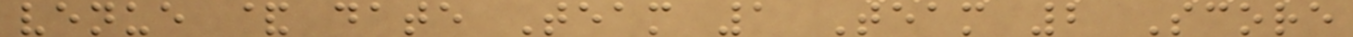venue & date Team 1 Team 2 Score
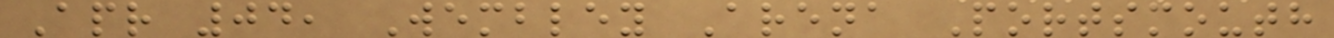Apr 04, Wembley Arena Portsmouth
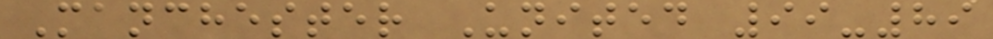Manchester United 99-89
